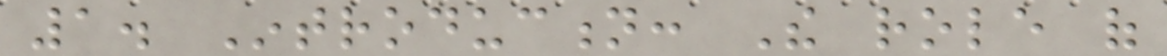1. Introduction: The role of
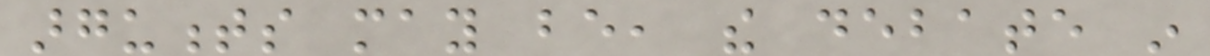arguments may be, the debate in
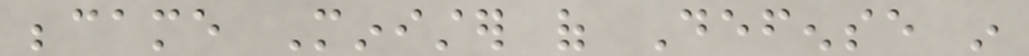became Minister of Defense in
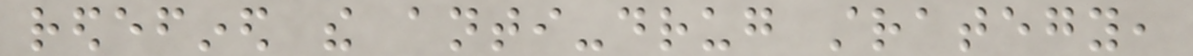redefined the anti-drug strategy,
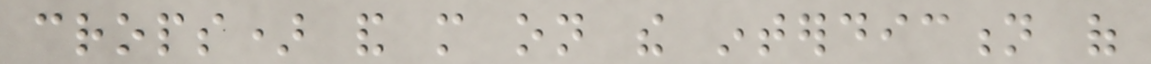crops) and more on the interdiction of
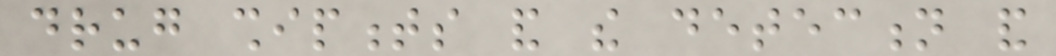drug shipments and the detection and
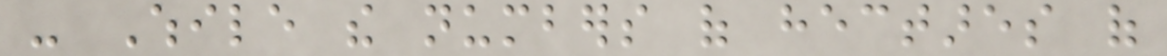- While the numbers of hectares of
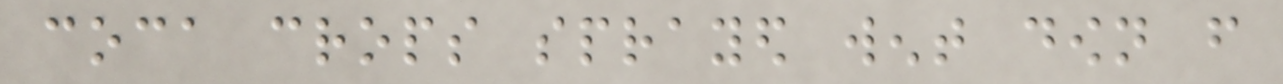coca crops sprayed went down from
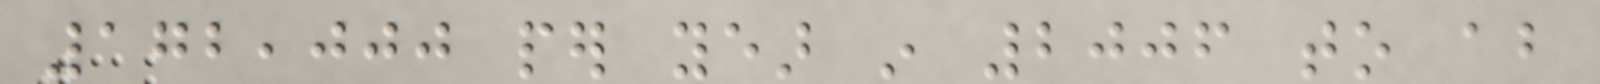172,000 per year in 2006 to about
